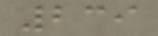239
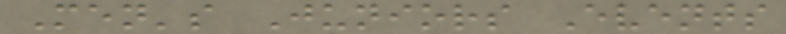Men's Juniors Events
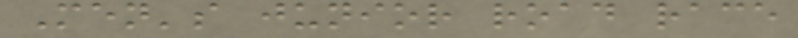Men's junior road race
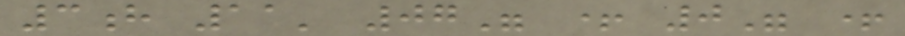3h 11' 07" + 0" +
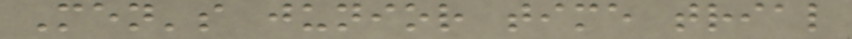Men's junior time trial
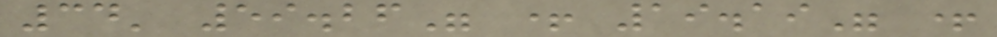34' 59.26" + 19.19" +
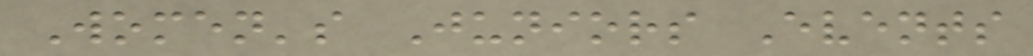Women's Juniors Events
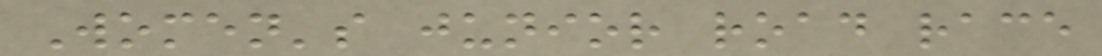Women's junior road race
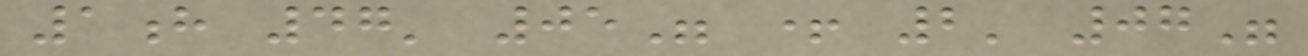1h 47' 05" + 2' 07"
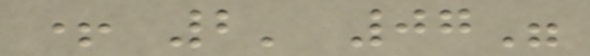+ 2' 07"
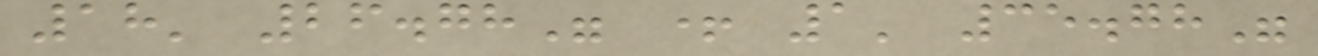18' 26.78" + 1' 35.78"
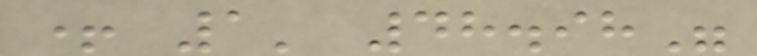+ 1' 48.98"
